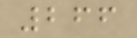266
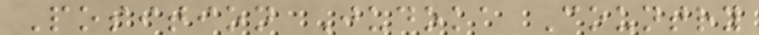Position Judoka Country
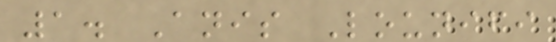1. Anis Lounifi
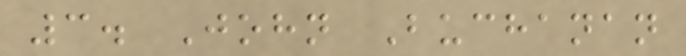3. John Buchanan
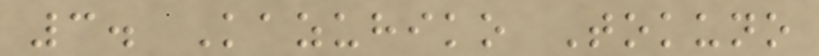3. Kazuhiko Tokuno
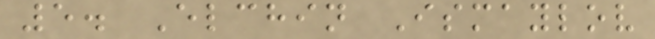5. Elchin Ismaylov
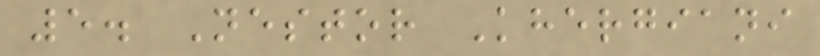5. Nestor Khergiani
